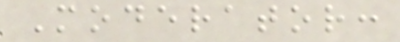Moderator:
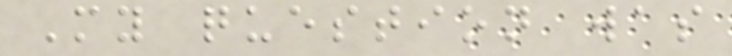My question was
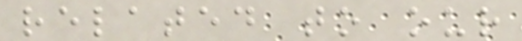related to our
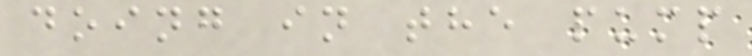doing in the pump
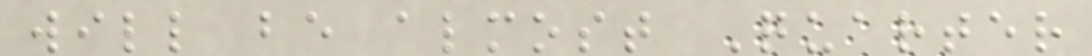will be almost Quarter
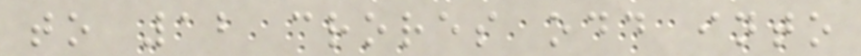to 12 crores odd into
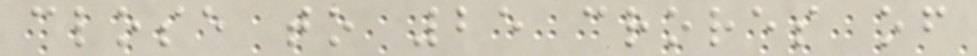close to 25 crores of
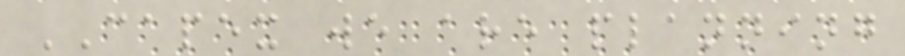CAPEX we are planning
